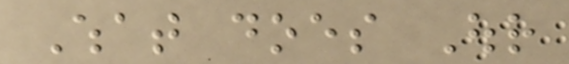What does Our
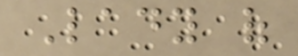Lady of
